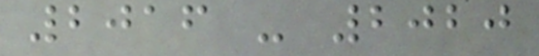2016 - 2020
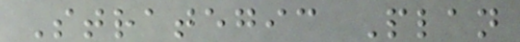Strategic Plan
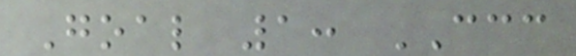Goal 1: CCC
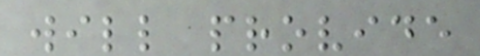will provide
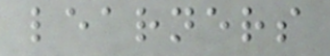learners
